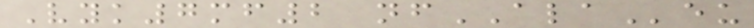Vyk7mf2 nfALAeu
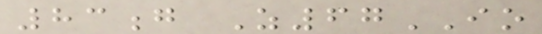83g Z67IO
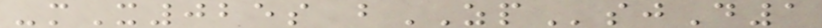-mX025s bZPsjD1
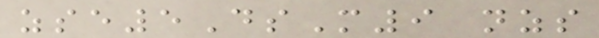zse5DsM9 nzs
